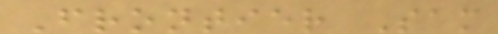Frontier Sam
